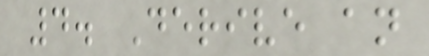4. Derive an
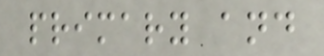primary and
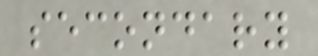secondary
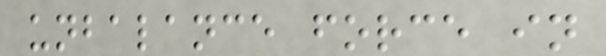unbalance force in
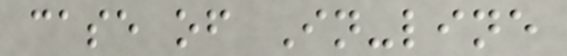case of In-line
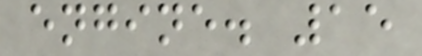engine. 15
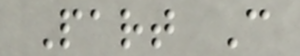Part C
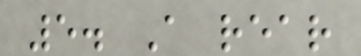5. A rear
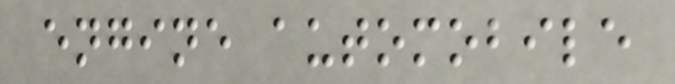engine automobile
